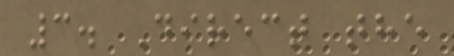3. Direct the
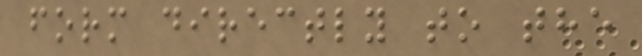form directly to the
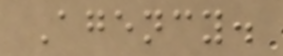Agency.
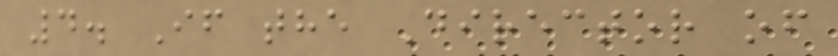4. If the Director of
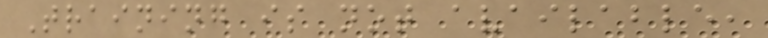Training is not available,
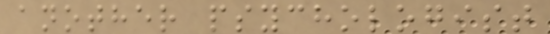another psychologist
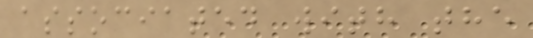associated with the
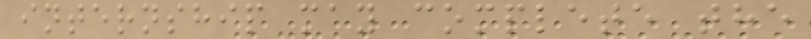internship may complete the
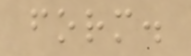form.
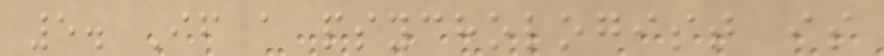5. If a psychologist is
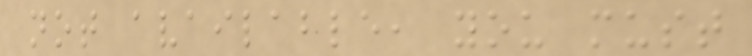not available, you must
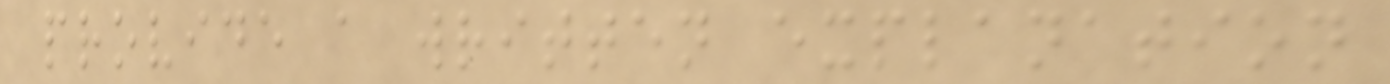provide a written explanation
